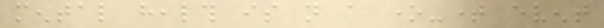mental health is not a one-time event
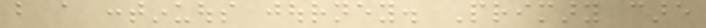but a continuous journey. Primary care
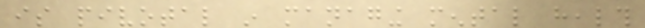is pivotal in managing mental health
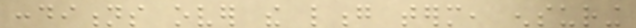conditions over the long term, ensuring
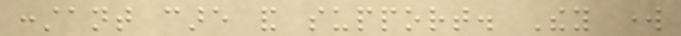constant care and support. They work
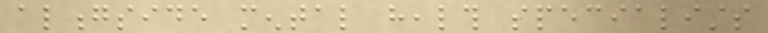alongside mental health specialists
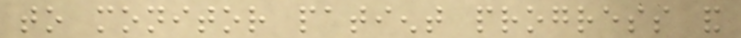to monitor patient progress and
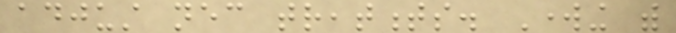adjust necessary treatments. Working with
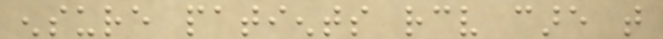ensure patients receive care that
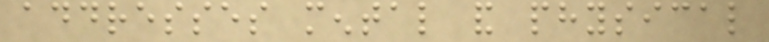addresses mental and physical
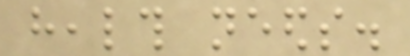health needs.
